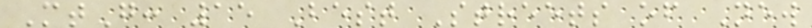MtG: 15 Best Streets of New
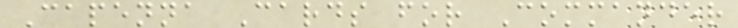Capenna Cards for Commander
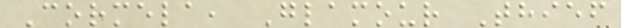Cormela, Glamour Thief
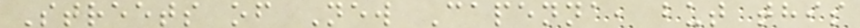Streets of New Capenna, but this
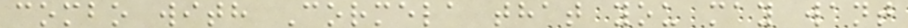combo with Cormela that you may want
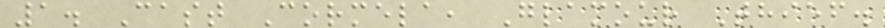1. Cast Cormela, Glamour Thief.
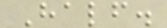Half.
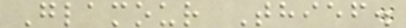Glamour Thief.
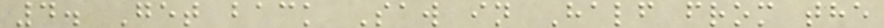4. Get back Saw in Half from the
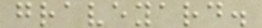graveyard.
